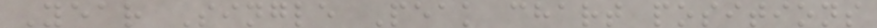Year Single Peak chart positions
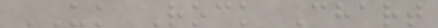UK Rock Chart
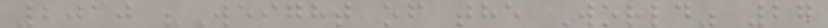2010 "Weight of the World" 27
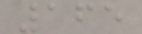165
